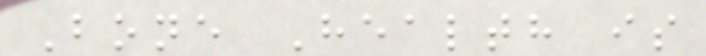Bone Health is
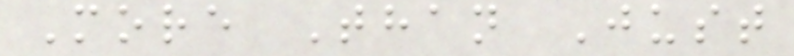More Than Just
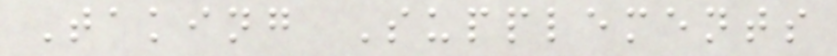Taking Supplements
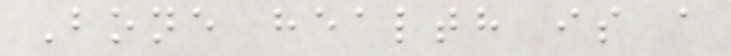Bone health is a
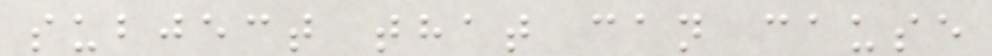subject that can cause
